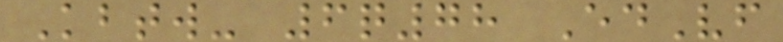Kbtw- 6q78 EdVf
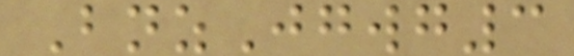BnzJgwg3
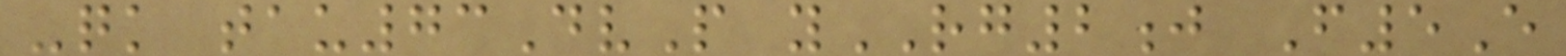-qk tau73DvP yRG2j F5E
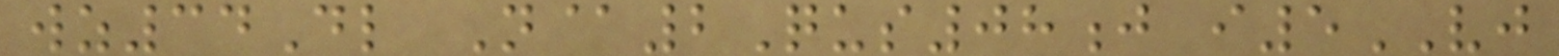wz34Dl N@2Qus08j i5VJ
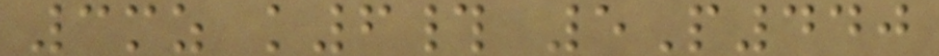3mz k6# 5P440
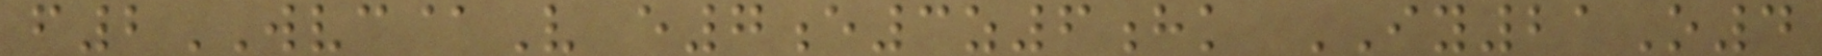f2WVC@V e7e3z6hk IY21O4
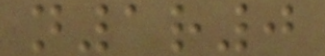n1r0
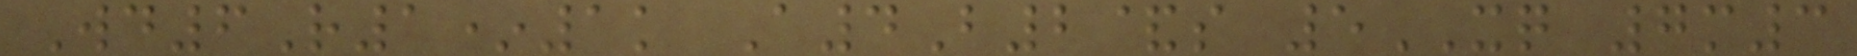Wd6R1*1k A4B2&s 5XQ 7m3
